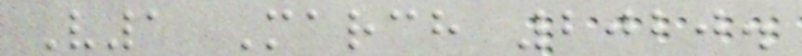V1 March 2020.
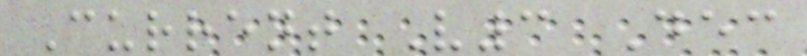Current V3 Dec
